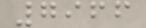7966
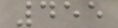455
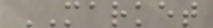MARKET
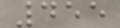455
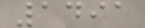1491
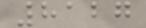8127
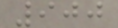900
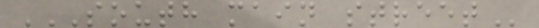SOUTH MAIN STREET
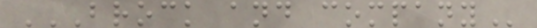BROCK AND COMPANY
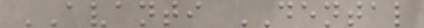AVANTI DENTAL
